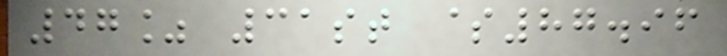47% 31st $87.96
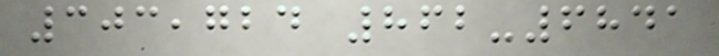303,724 862-6841
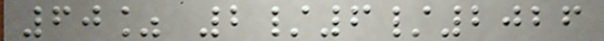60% 2/6/2026
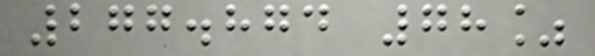277.874 78%
